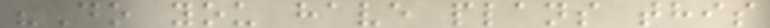"Do you have plans this
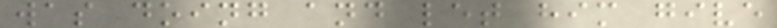was doing and let him give
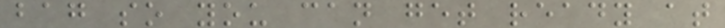bag so you can get ready at
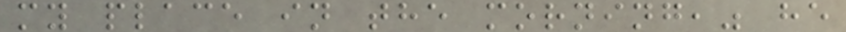my place in the morning," he
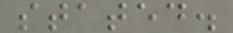stated.
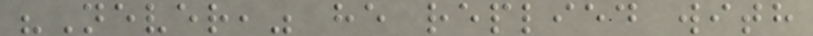"Never," he replied with
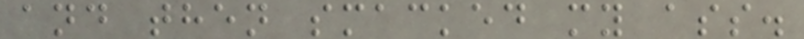and then smacked my ass.
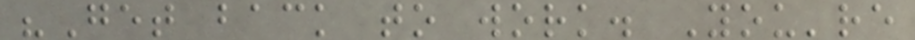"Get back to work. You're
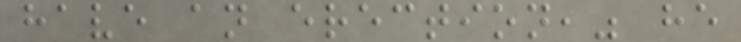have an erection," he
